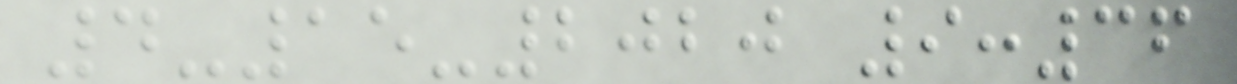4-15-2020 9:36
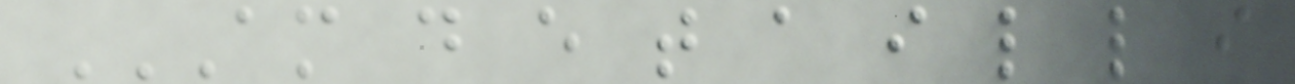AM D E T A I L L I
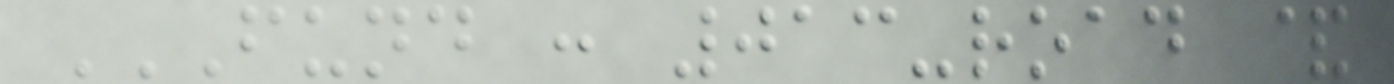FUND : 013-ROAD &
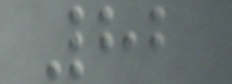82
